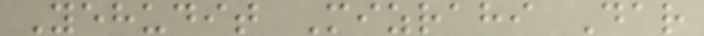Yehudit Mizrahi Dar
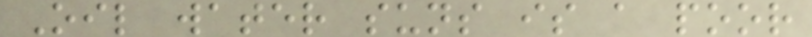Oil water suns is a poor
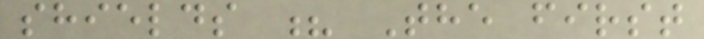shields ? The first
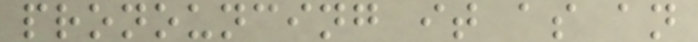pronouncing it as an
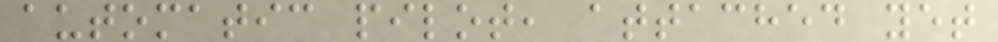automatic pilot, attached yet
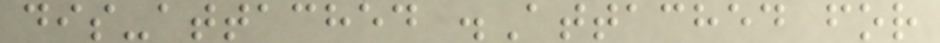dis-attached .Attached for
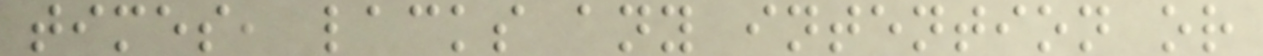times, lacks any intention or
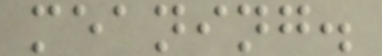meaning.
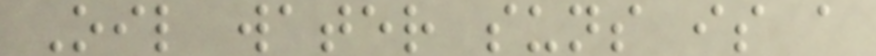Oil water suns is a
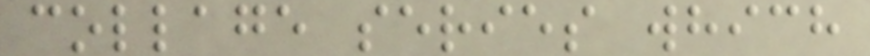collage series which
